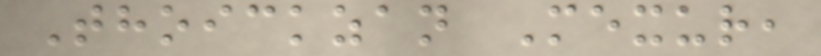Thoickzan Mexur,
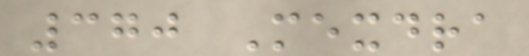370 Mexdra
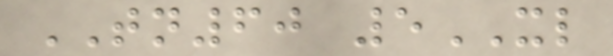TN60 5XL
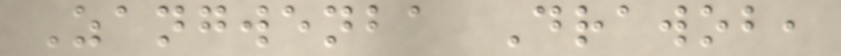Zangwenba Drawob,
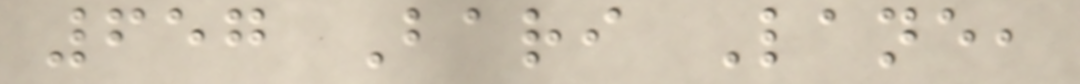657 Bari Lane,
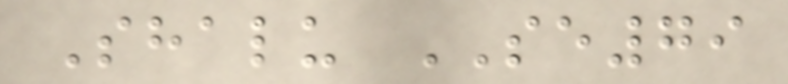Shalu SE79
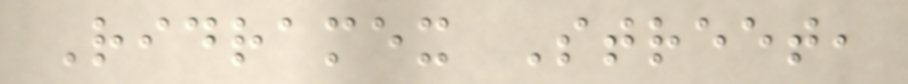Ridramex Street,
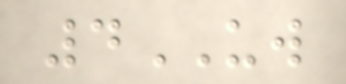4UW
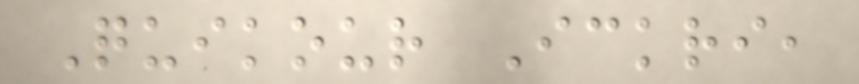Quikour Ickri,
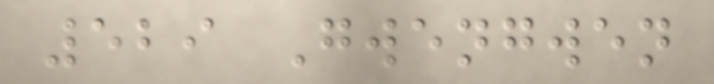529 Gwengwen
